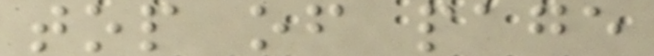top of page
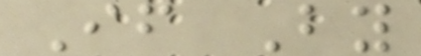If By
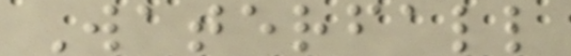Waterfall
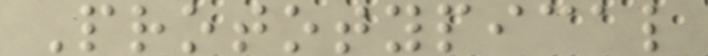Prototypical
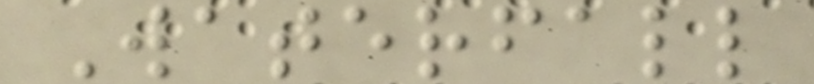Waterfall
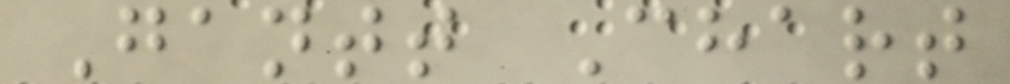Gantt Chart
